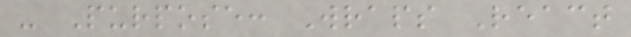- Purpose: Wraps React
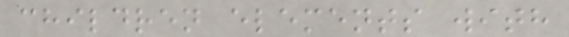children elements with
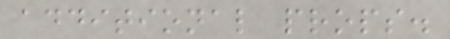additional props.
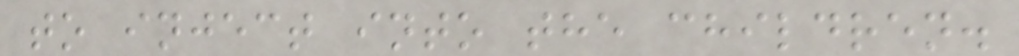to inject into the children.
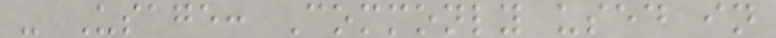- Usage: Commonly used in
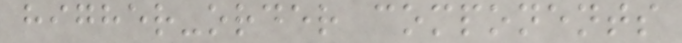higher-order components
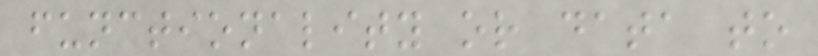functionality or data to
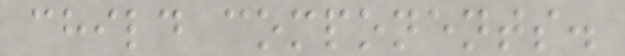child components.
